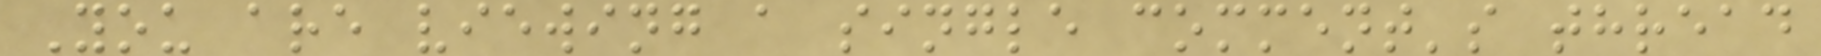You are viewing a single comment's thread
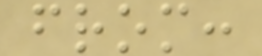from:
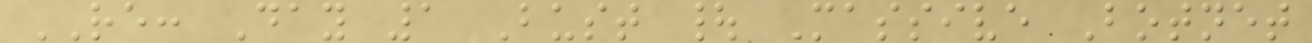RE: Day 1 Bust | Massive Botnet
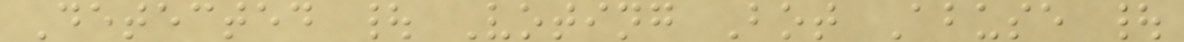Detected | Voting Bot Abuse |
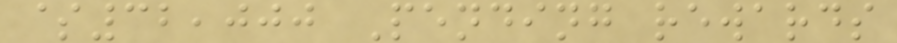$32,000 Pending rewards
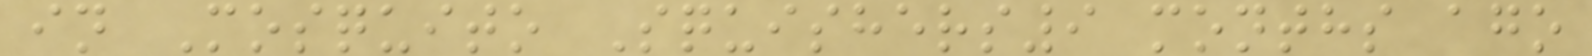in Mosquito Squishers9 months ago
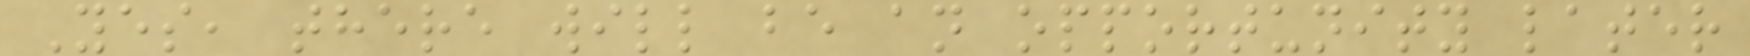Yes, there will be an opportunity later
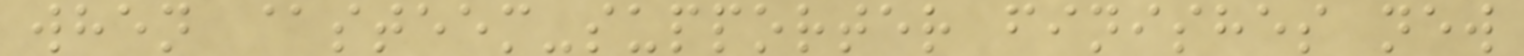when @steem-supporter finishes new
